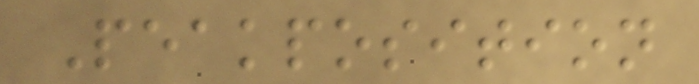Peakposition
